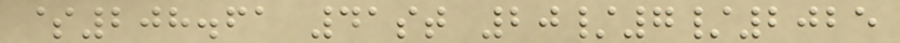$208.61 41st 20/7/2025
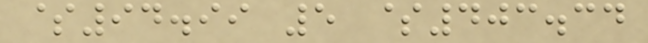$94.99 5 $403.34
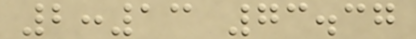2:13 73.37
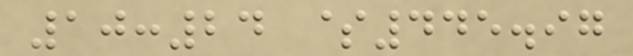10:24 $445.97
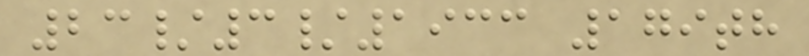23/3/1933 179th
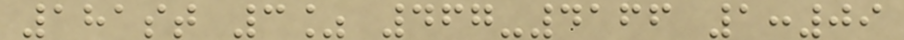181st 3% 467-4166 1:09
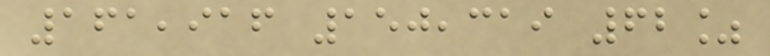161,916 150,319 62%
